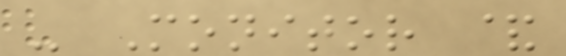- Monitor &
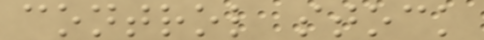control stock
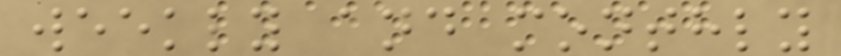weekly and monthly
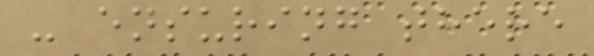- ensuring there
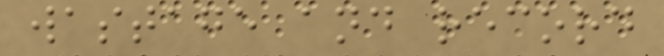wastage and record
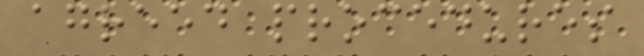agreed procedures
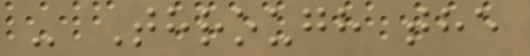- Through the
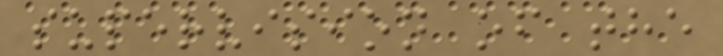supervision of the
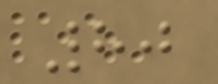80
